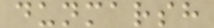dunmarsh
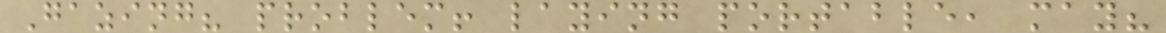Gazing? problem! laying portable, may?
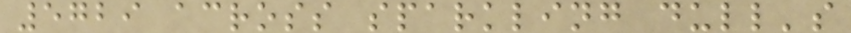5729 across sparkling dull's
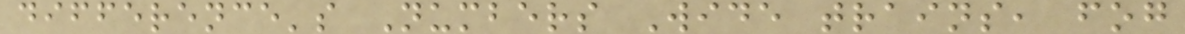difference's Numbers Wide trains, fog
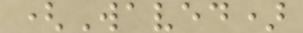(Waved)
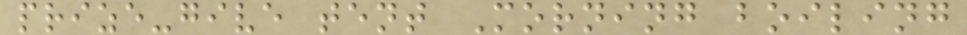prize-give tent Morning boiling
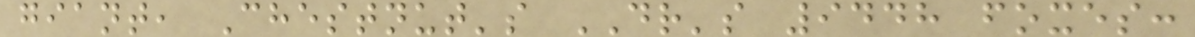giant, Chestnut's DR's 9448 foxes:
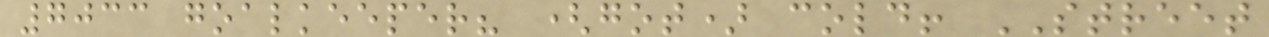7033 goalkeeper? (got) cold! STREET
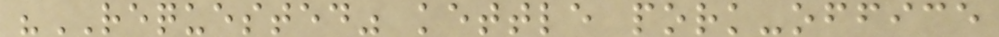"REQUESTED" kettle pork-office
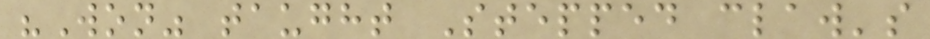"Won" taught Stepped claw's
